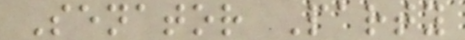Senator Party
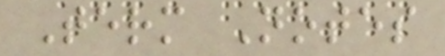Term Notes
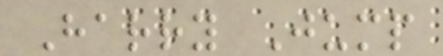Harry Jump
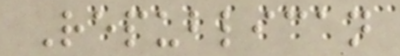Republican
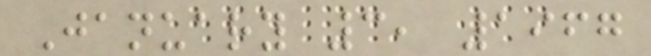January 3, 1967
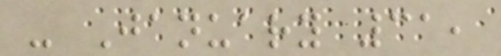- January 31,
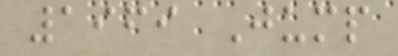1969 Jump
